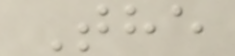The
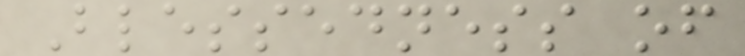Blessedness of
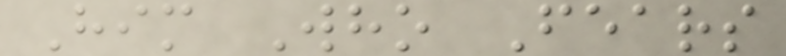Him Who Fears
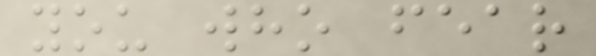you who fear
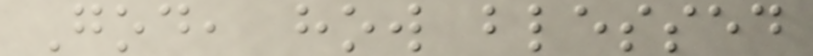God, how blessed
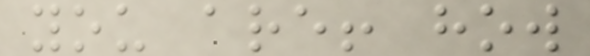you are! how
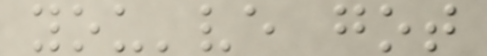you've got
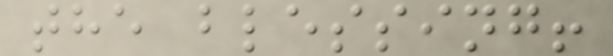the blessing!
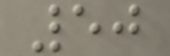50
